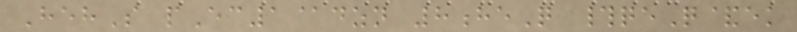HehS pEc1@dzn 8heQ #qeQ&ek
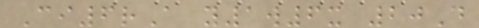Ci6rA y1w6x 20D
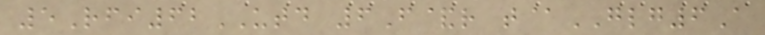5Rfi62UTD 6F&r t@GLG6A
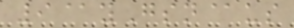9@yGsn@us
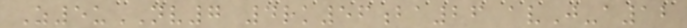Z5uNV7 4rk56ba26 avJ-a12
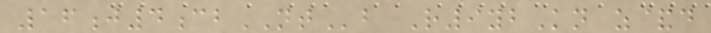16j4cbNTb R9ybKn z&d
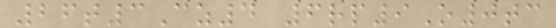26t3Cz4 6rp9O0tc
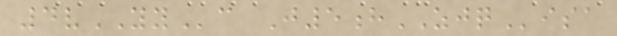4vYYc J5hZJQisa
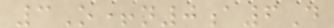3O+n0a6D
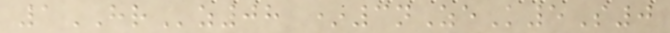1HRz08 *3nZeK5S0
